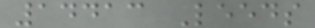14413 Leeds
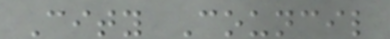City Council
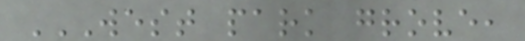WEST PARK GROVE,
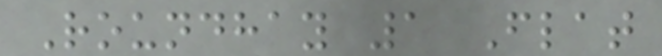Roundhay 1 Flat
